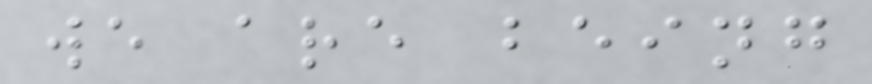we are being
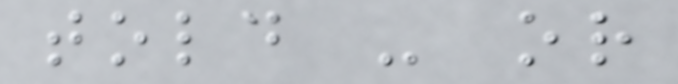told - or
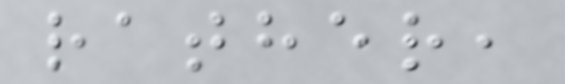rather,
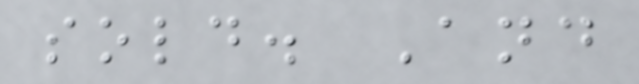sold. And
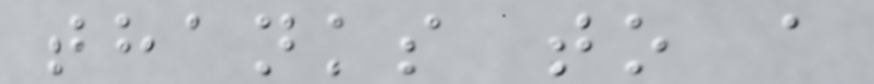thanks to a
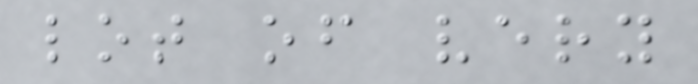lot of very
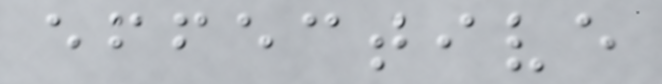effective
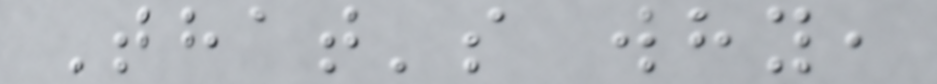That's why,
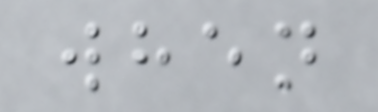when
